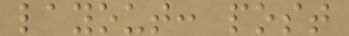layout: post
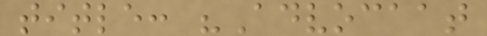title: "Advocaat
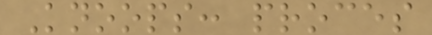Knoops: proces
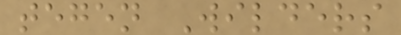tegen Wilders
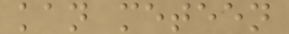kan meteen
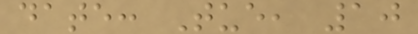date: Tue, 10
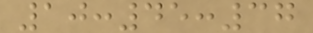10:45:37
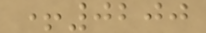+0200
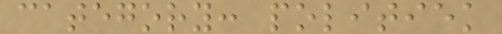category: politiek
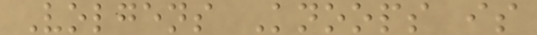Volgens Knoops is
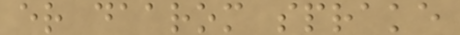er daarom sprake
